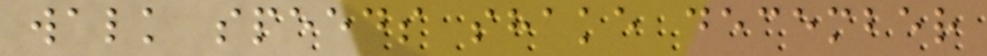walk speeds shake december
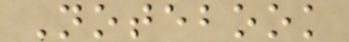Notebook
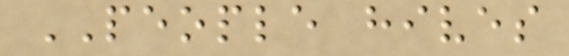PEOPLE hives
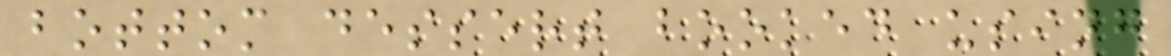bottom dessert booked using
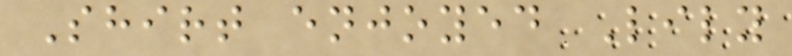Shirt enjoyed Lily
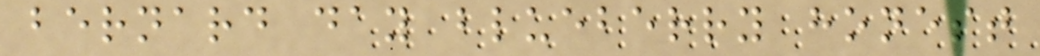bernard day blueberry honest
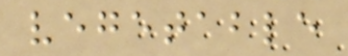vegetable
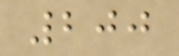200
